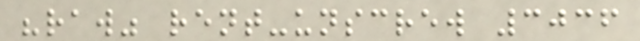"raw" rent-unscrew 3036
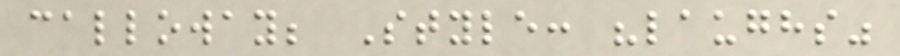calloway; Style: "laughs"
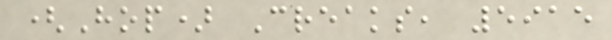(Hop) Creaks, 5915
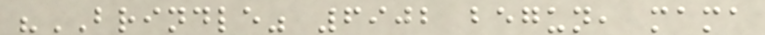"BRINDLE" 6902 begun, mama
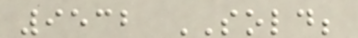9532 SOLD;
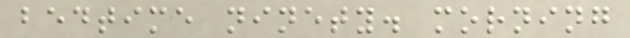bedtime ninety. morning
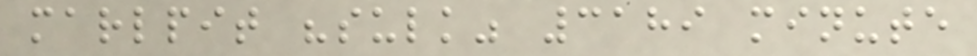marlpit "sulk" 3189 minute
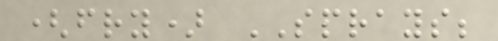(fry) SPRAYS;
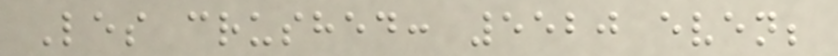Les crushed: 5520 even;
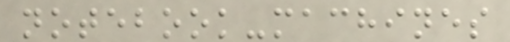notebook-machines
